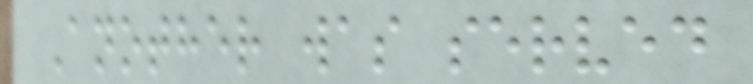Another was served
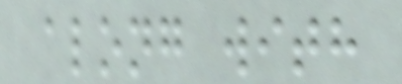along with
